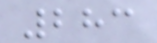283
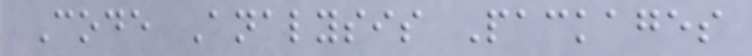Code Analysis Packages
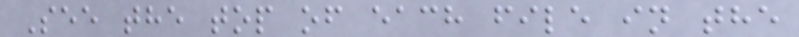See the top of each file in the
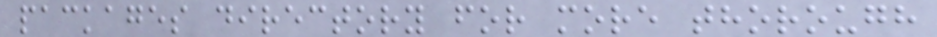packages directory for more thorough
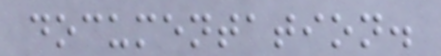documentation.
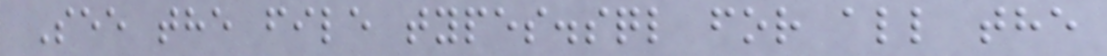See the file types.sql for all the
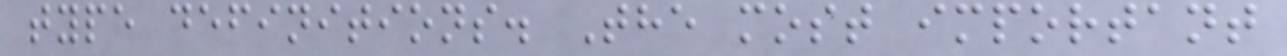type definitions. The most important
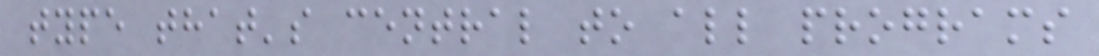type that's central to all programs
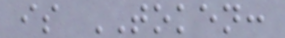is TOKEN:
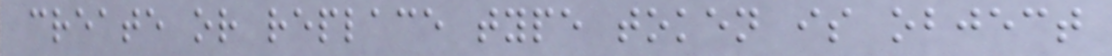create or replace type token is object
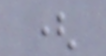(
